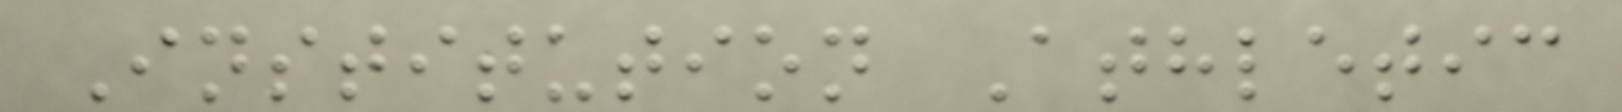Institution Athletic
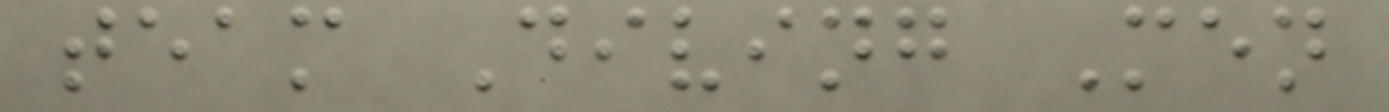team Diving Men
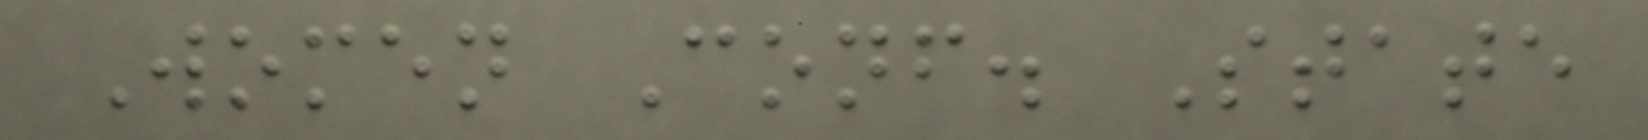Women Conf. State
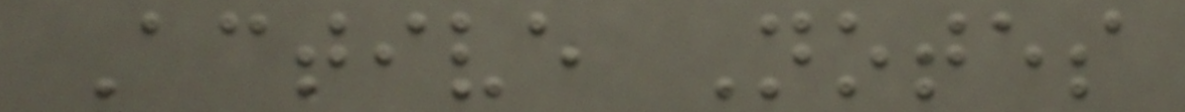Active Notes
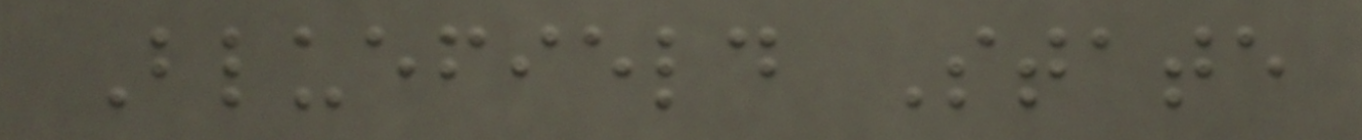Bluefield State
